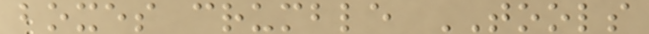boxes crumble TOOLS
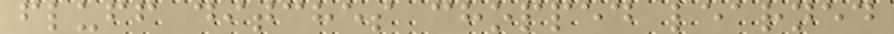fluff ditches chopped learned
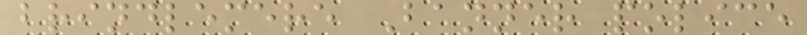brindlemere Banner police
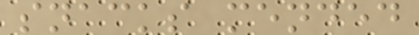snacks mended
